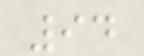94
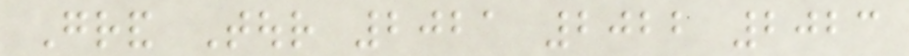Grand Tour 2021 2022 2023
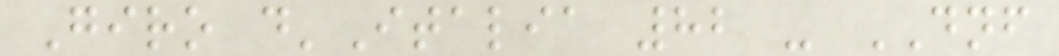Giro d'Italia 82 - DNF
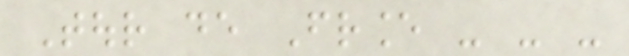Tour de France - - -
